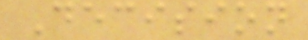Decision
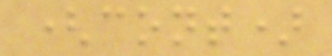(cont)
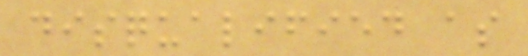disqualified as
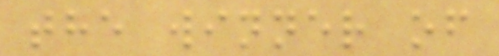the winner of
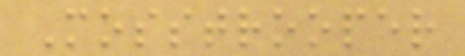Mosstrooper
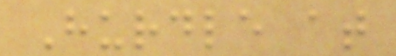Hurdle at
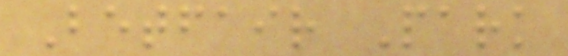Betfair Park
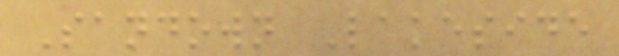Sandown Lakeside
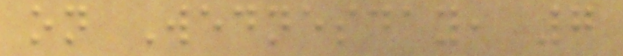on Wednesday, 7
